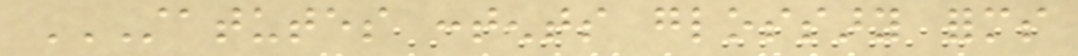STATUTES CONTENTS GLOSSARY FORMS
